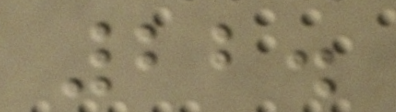22.
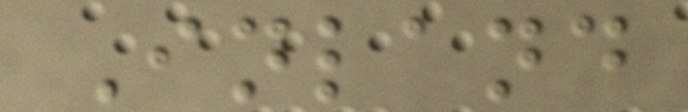Inland
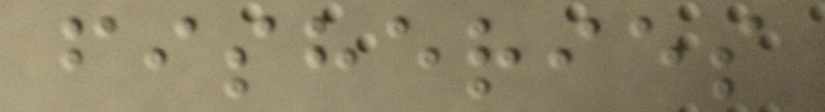fisheries
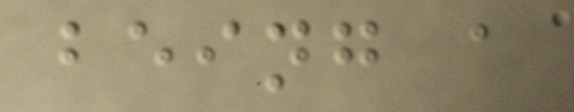being a
